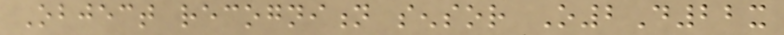Object recognition sensor O2D22x
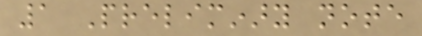1 Preliminary note
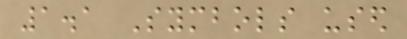1.1 Symbols used
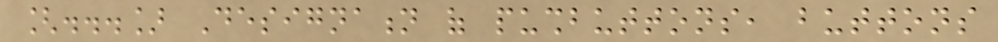[...] Designation of pushbuttons, buttons
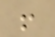!
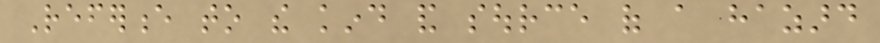Reference to the kind and source of a hazard
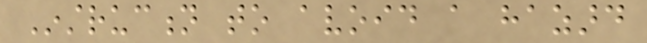Instruction to avoid a hazard
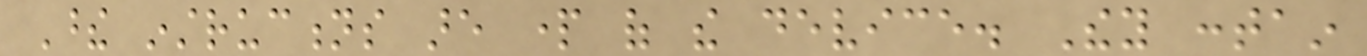These instructions are part of the device. They contain
